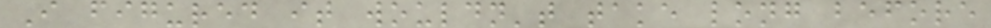I figured it wouldn't take long before
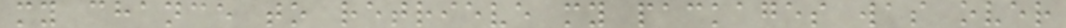my chance to retrieve my packages was over
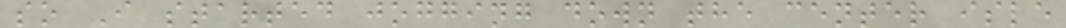so I started jogging down the center isle
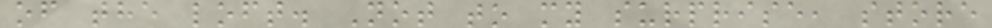of the loft. Not to my surprise, store
